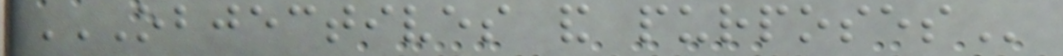OBJECTIVES AND PURPOSES
